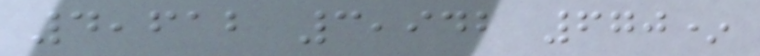4,612 3,942 670*
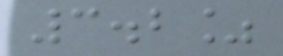3.2%
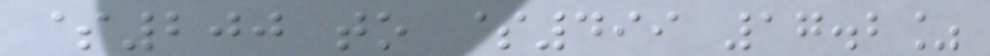$200 to $499 17.2%
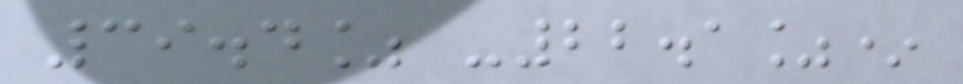39.4% -22.1%*
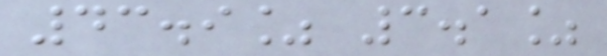43.9% 3.1%
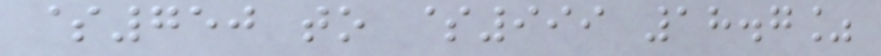$750 to $999 18.7%
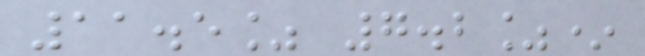11.5% 7.2%*
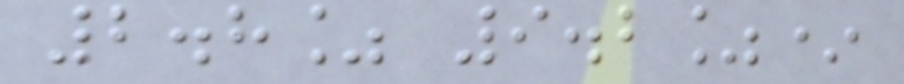2.8% 9.2%*
